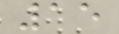15
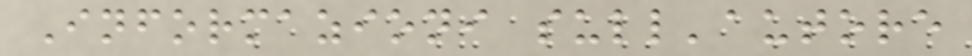Informazioni sull'autore
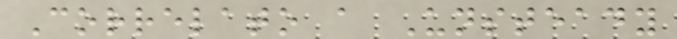Correlato a Unsteady
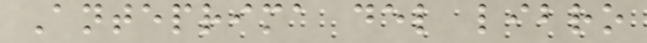Anteprima del libro
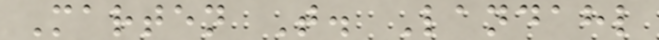Marten T. Landahl
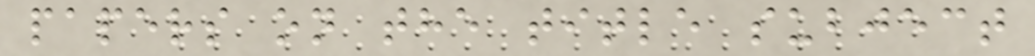papers on the title subject
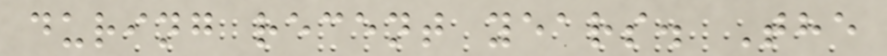during recent years. The
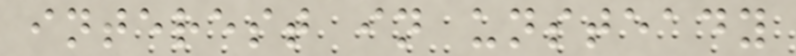interest in unsteady
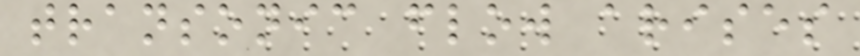transonic flow arises
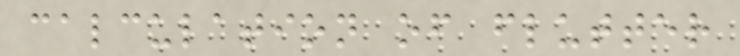calculation of flutter
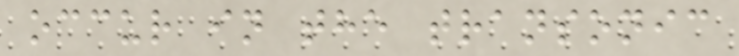occur in the transonic
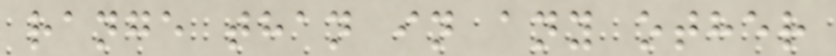range than in any other
